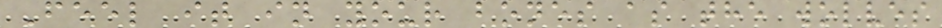Feel it in your bones as the wolves
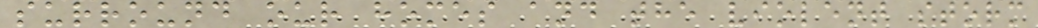surround our homes and the violent storm
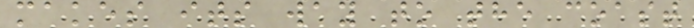makes its way to the coast
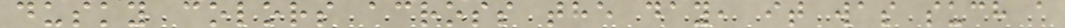dusky colors across the day, it was such a
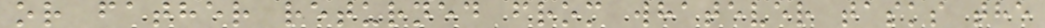or father returned from whatever tasks the
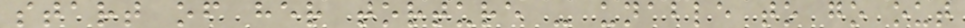start of her torture - unable to go out
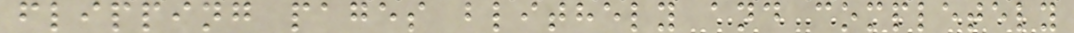flipping pages blithely and completely
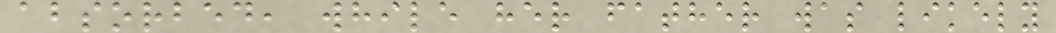absorbed, while her father was likely
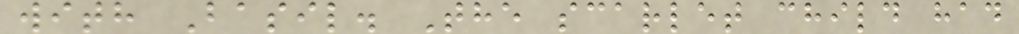with Basil. The scarlet child had
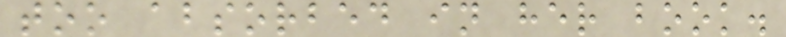too absorbed in her book.
